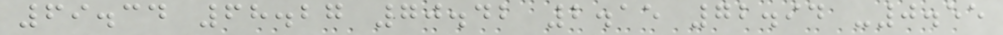69.34 68.27 70.42 2.15 72.94 -0.55
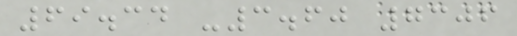69.34 -3.60 7306
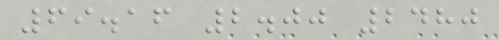69.16 2.00 2480
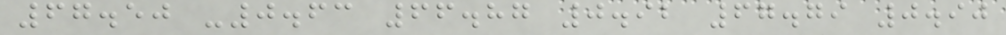67.50 -0.63 66.87 0.92 67.79 0.90
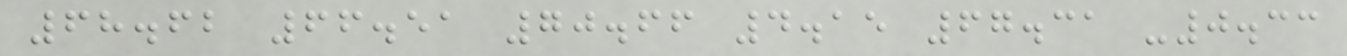68.62 66.51 70.66 4.15 67.31 -0.33
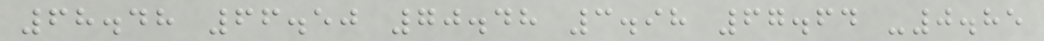68.48 66.50 70.48 3.98 67.64 -0.85
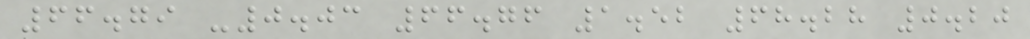66.79 -0.03 66.76 1.52 68.28 0.20
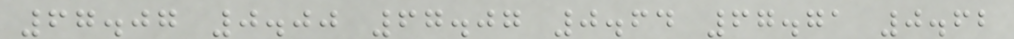67.07 0.00 67.07 0.64 67.71 0.62
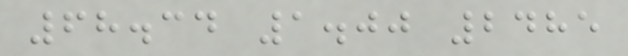68.34 1.00 2485
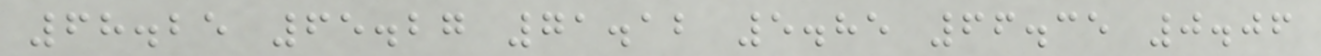68.25 65.27 71.12 5.85 66.35 0.06
